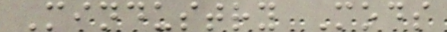Mindustry Mods
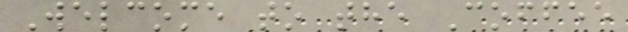Welcome to the Coffee
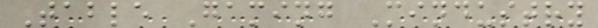Table Gaming Mindustry
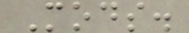Mods.
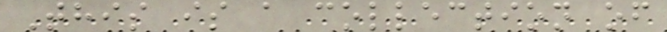This is a collection of
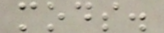mods.
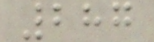287
